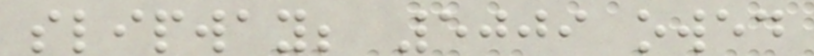slipway; 5009 owed
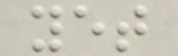yet
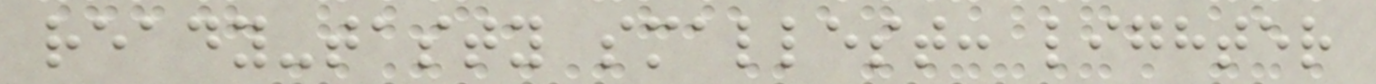ready-tasty smallest: lighter
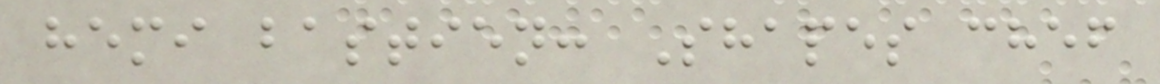hemi bastien: Shapes chef
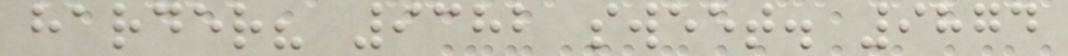harder? 9382 sweet. 9874
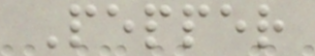Pepper
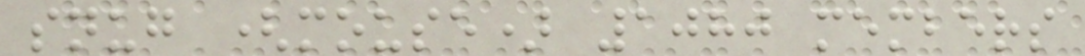snug (mouse) 1080 members
